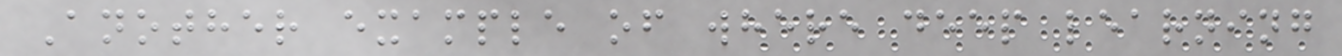Another example of where deep learning
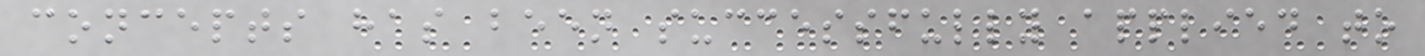concepts has been successfully applied to
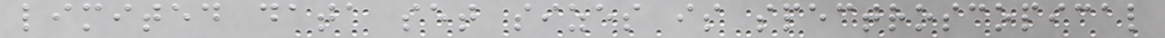limited data set sizes is spectroscopical
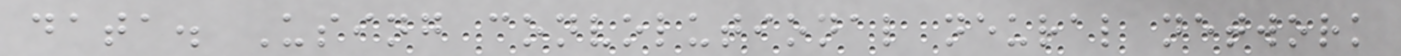data. Using convolutional neural network
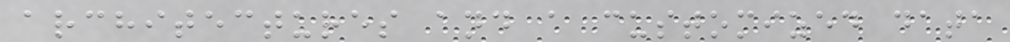architectures and a customized data
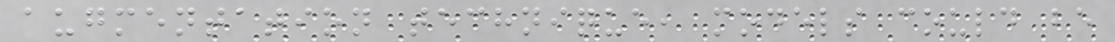augmentation technique, models could be
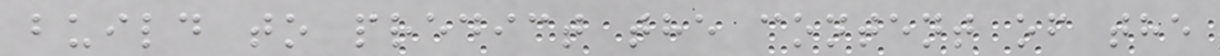build to predict the content of the
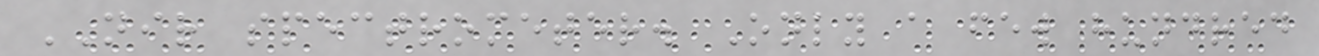NIR spectrometer. Only a few hundred
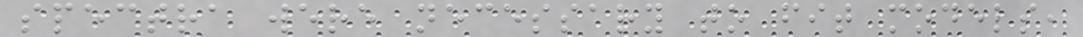spectra were necessary to fit models,
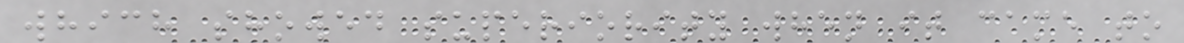which showed superiority when it came to
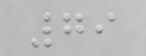79
